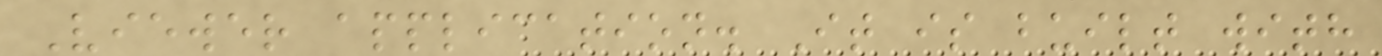Viewer application. It is built with
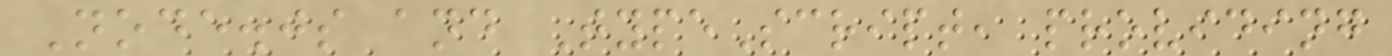Node.js and TypeScript, providing
